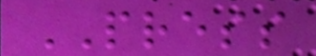PRESS
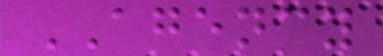AGENCY
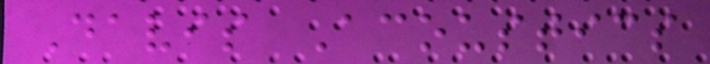Davis Acoustics
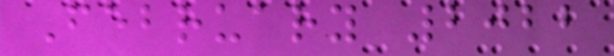February 2022
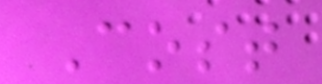Cost
